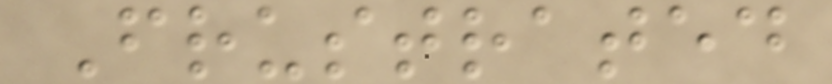Frustrated
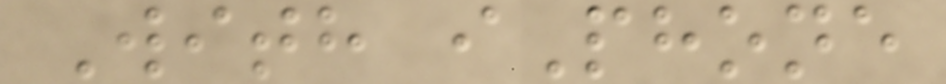With iPhone
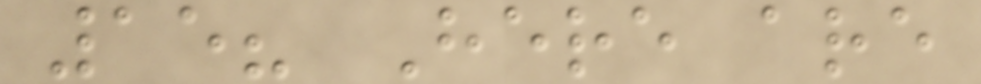15? Here are
